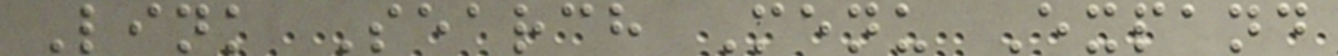Link Search Menu Expand
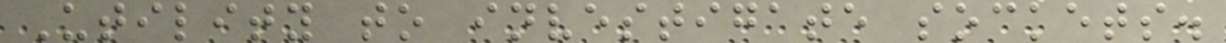Utility to investigate sockets.
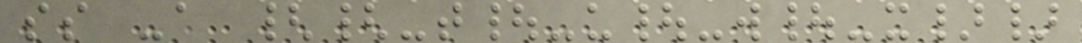ss -a {{-t|-u|-w|-x}}
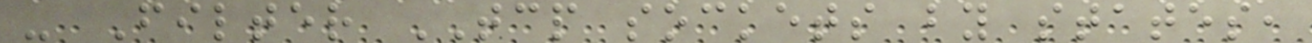- Filter TCP sockets by states,
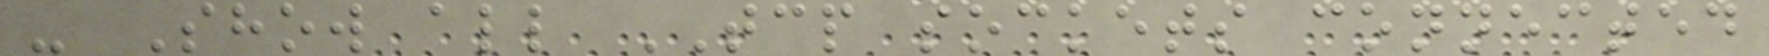- Show all TCP sockets connected
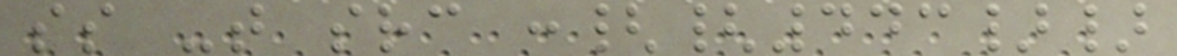ss -t src :{{443}}
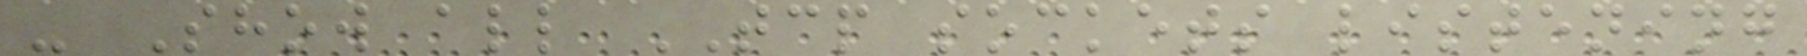- Show all TCP sockets listening
